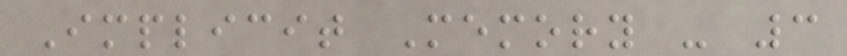Implicit Memory - 3
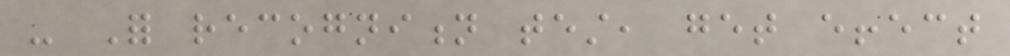- For recognition test, get effect
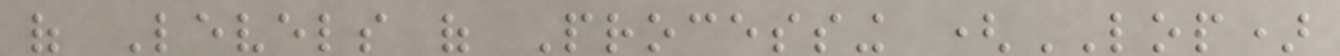of Levels of Processing (LOP)
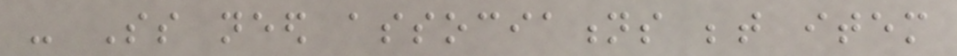- Ss need associations between item
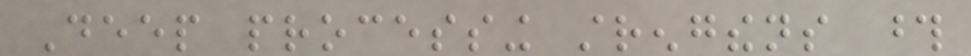Deep processing strengthens those
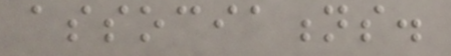associations.
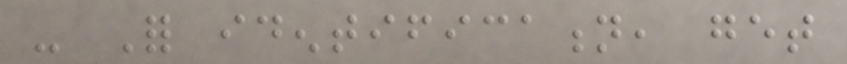- For identification, get
